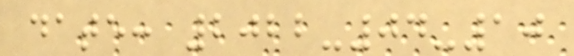date: 2022-04-10
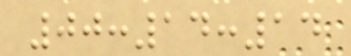00:14:14
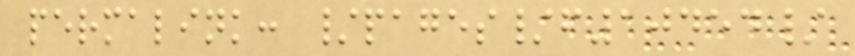permalink: /pages/f10454/
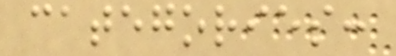categories:
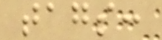tags:
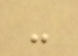-
